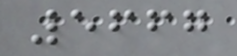5667
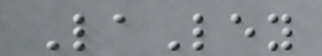LaLey
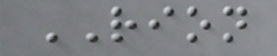RION
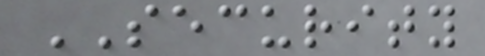SECURITY
